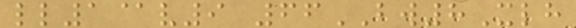ll1@v9 66BW8Xlh
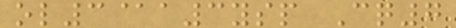ol3@a3ysp Cq7
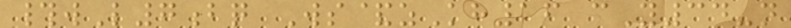#wL7bq Ws&zKh16 cY34-n
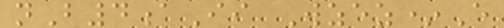nB4aIi Wzez*E
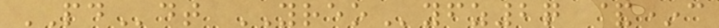PDdt YREOyfz2q &*c
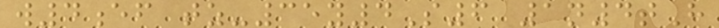w4ef tz-35y4S6 1n4tH
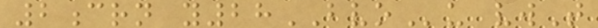2crn y28BVOu vwT
